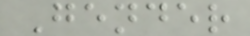Gender
